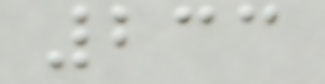233
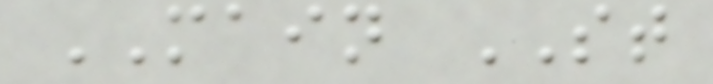MAIN ST
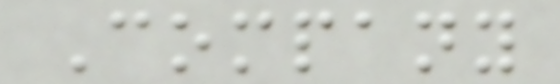Company
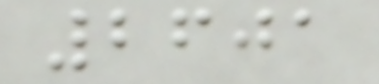2601
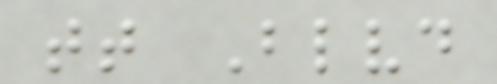tt Blvd
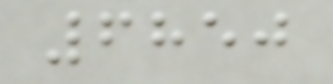6850
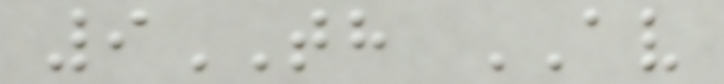9TH AV
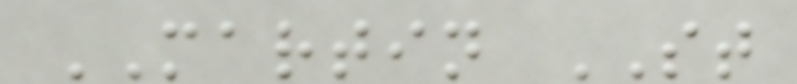MARTIN ST
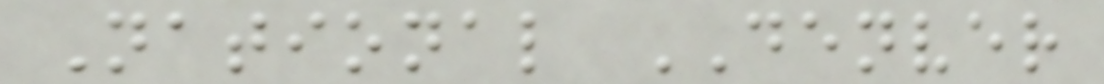National DENVER
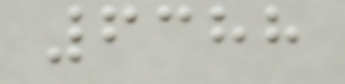6388
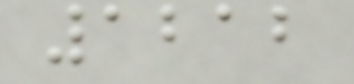1212
